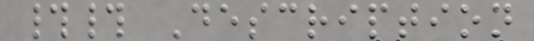## Description
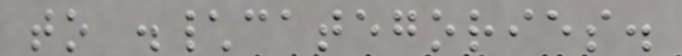to .\categories.
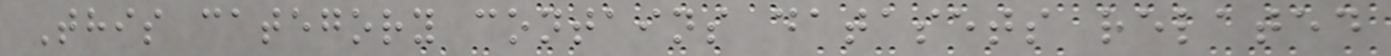This category contains datasets related
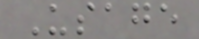Usage
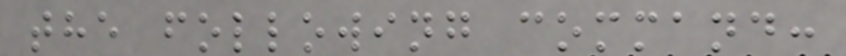the following command:
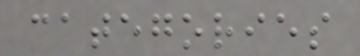categories
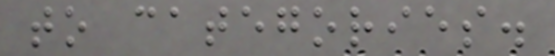to categories.
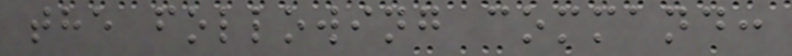the following command:
